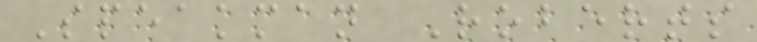Speakman Roberts
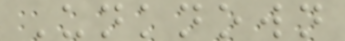Unknown
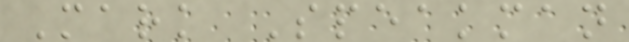Mark Speakman
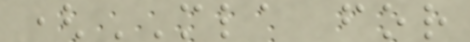(MLA for
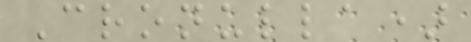Cronulla)
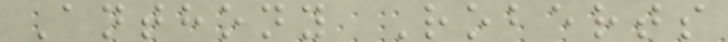Anthony Roberts
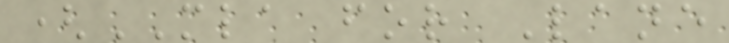(MLA for Lane
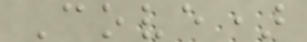Cove)
